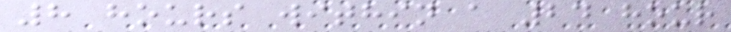8 hours within a 24 hour
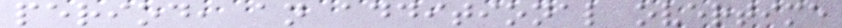period, an additional overtime
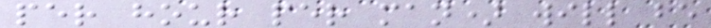per hour per man) will be
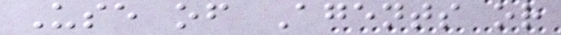Use of Agents or
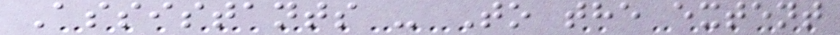Assistants - To the extent
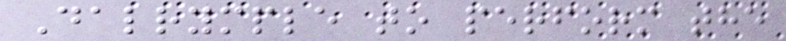Dalrymple to perform the
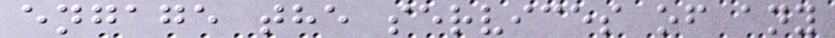engage the services of any
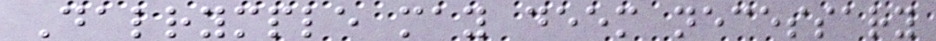Dalrymple may deem necessary
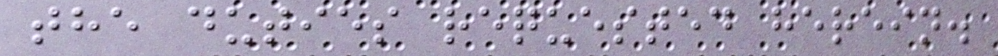the duties requested herein.
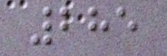285
